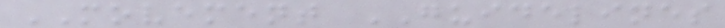MOVEMENT GUIDELINES
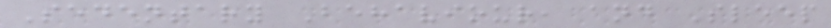Sedentary Behaviour, and Sleep
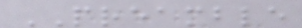PREAMBLE
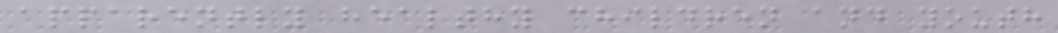apparently healthy children and youth
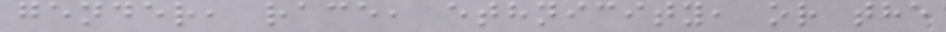gender, race, ethnicity, or the
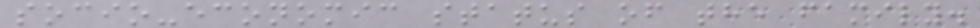socio-economic status of the family.
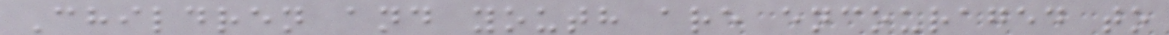Children and youth are encouraged to
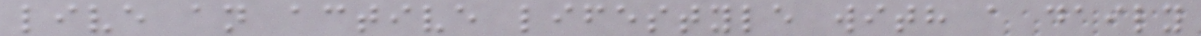live an active lifestyle with a daily
